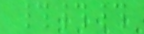###
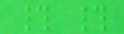# #
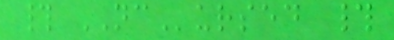# NCursed #
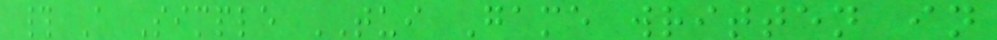# A Simple TUI Game written in
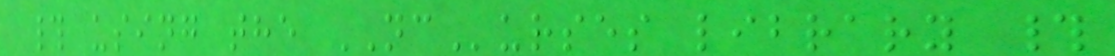# using the NCurses library #
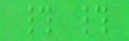# #
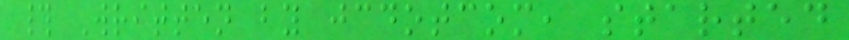# Written by jcdotcom, started
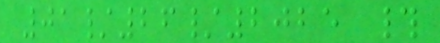01/26/2025 #
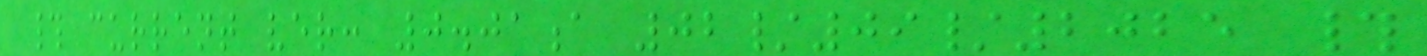# current ver: 0.01a 02/09/2025 #
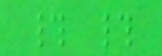# #
